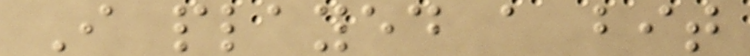I played a bit
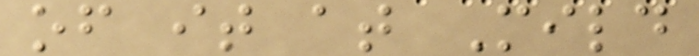of it at Mild
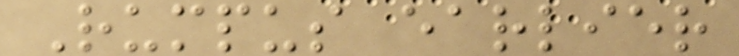Rumpus earlier
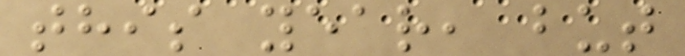this year, but
